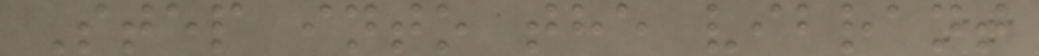Step into the vibrant
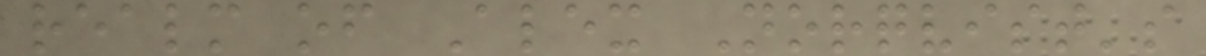realm of Alex Norqvist's
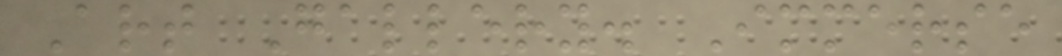Art Gallery. Immerse
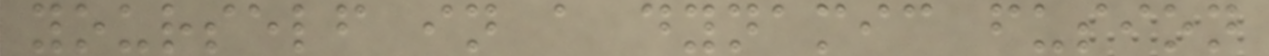yourself in a dynamic fusion
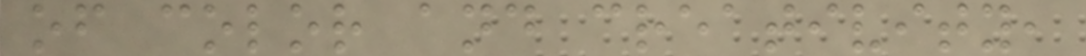of color and creativity,
